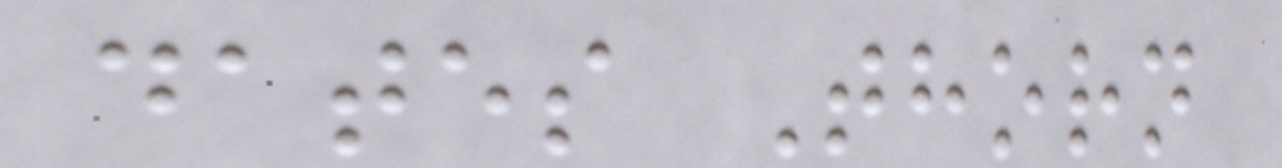dates Thorn
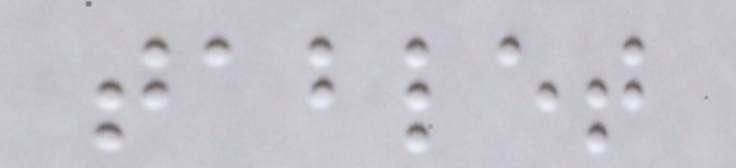tablet
